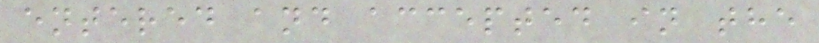entered and accepted in the
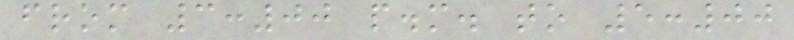from 3:00 p.m. to 5:00
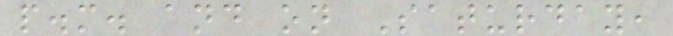p.m. and on Saturday,
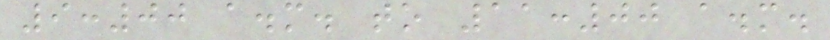9:00 a.m. to 11:00 a.m.
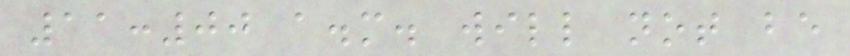11:00 a.m. will not be
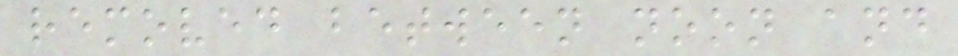removed between noon and
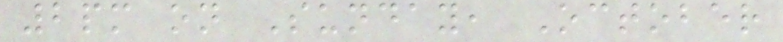2pm on Sunday, October
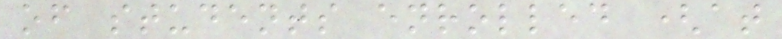of students enrolled (at
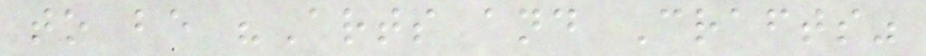to be "Arts and Crafts"
